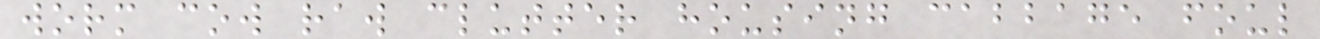worm cow raw clutter housing cabbage foul
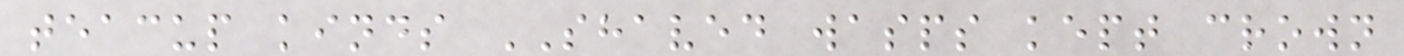teacup kinds SHAVED wasps kept crown
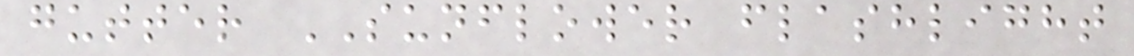gutter SUNFLOWER flashlight
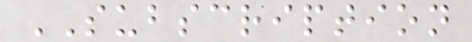SUBSCRIPTION
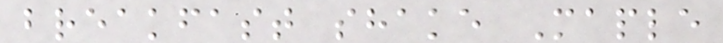breakfast shake Maple
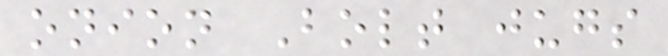onion Bolt jugs
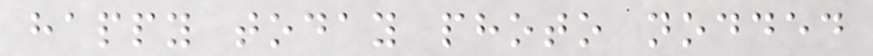happy today photo nodded
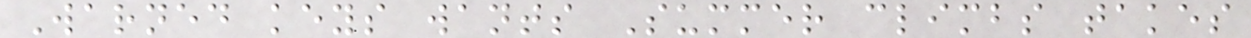Warned keys wants Summer climbs takes
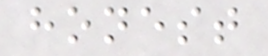honest
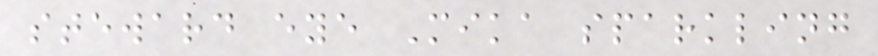steward eye Mika sparkling
